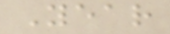Year
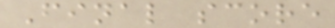Final score
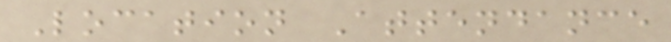Location Attendance
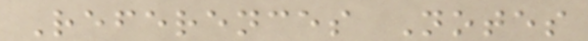References Notes
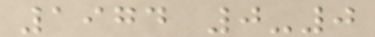1974 0-0
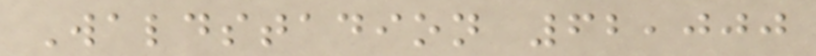Waldstadion 62,000
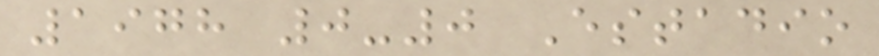1978 0-0 Estadio
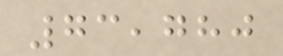73,780
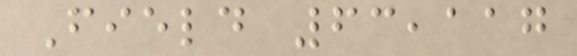Field 63,117
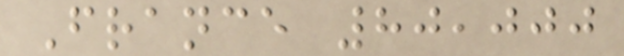France 80,000
